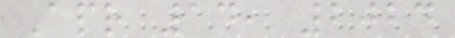Apr 14, 2024
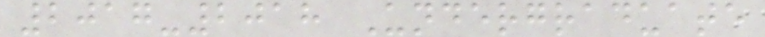2017-2018 Undergraduate
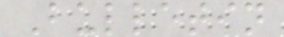Bulletin
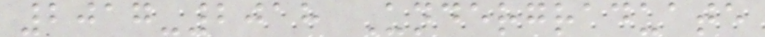2017-2018 Undergraduate
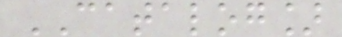CATALOG]
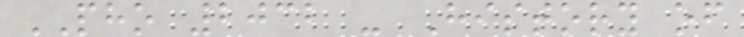PHO 2032 - History of
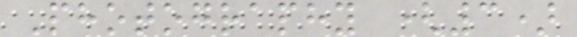Photography (3)
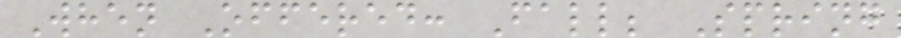When Offered: Fall; Spring
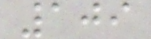109
